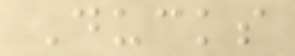Ducks
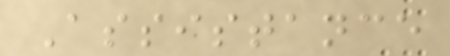Assistance
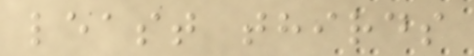least thirds
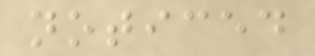noticed
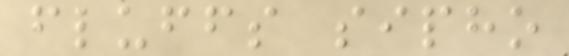fluffs sipho
